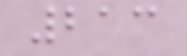213
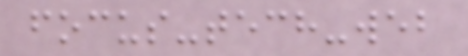focus-tech-web
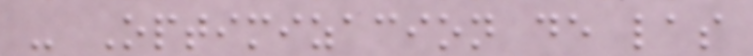- Optimizacion de las
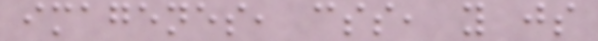imagenes, css, y js
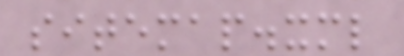sitemap.xml
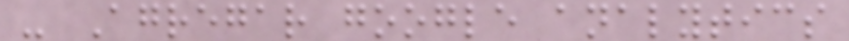- Agregar google analytics
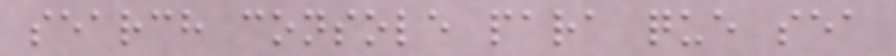search console para que sea
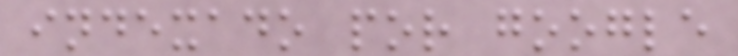indexado por google
